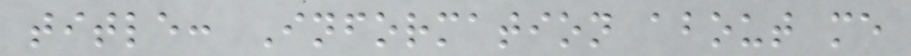title: Information about me
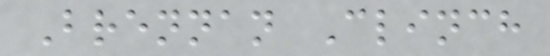Brennan Clinch
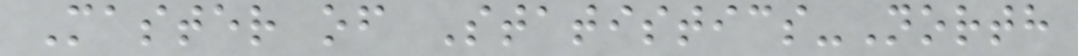Master of Statistics-North
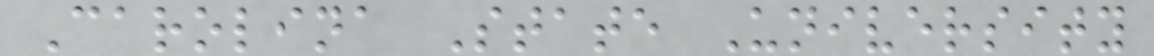Carolina State University
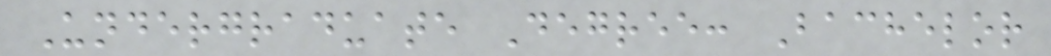Undergraduate Degree: Bachelor
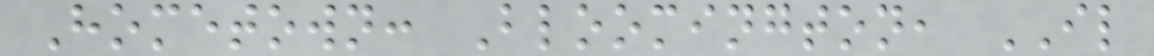Hometown: Bloomington, IL
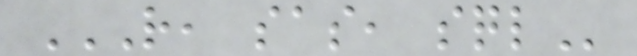R, SAS, SQL
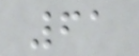61
